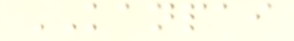KANPAI
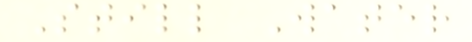Still Water
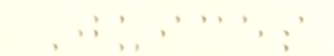Juices
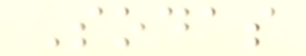Sodas
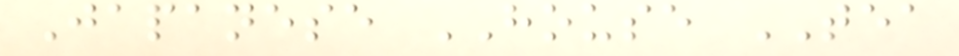Japanese HOUSE TEA
